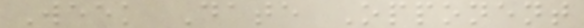Week Date Opponent
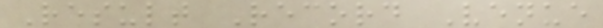Result Record Venue
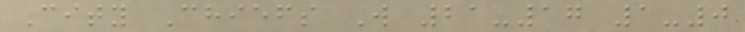City Chiefs W 21-17 1-0
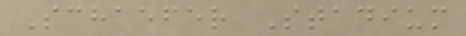Schaefer Stadium
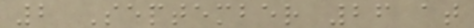2 September 26 at
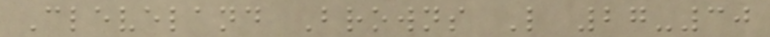Cleveland Browns L 27-30
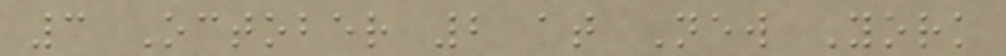3 October 2 at New York
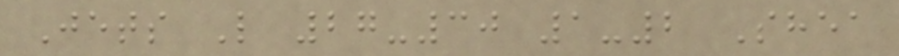Jets L 27-30 1-2 Shea
